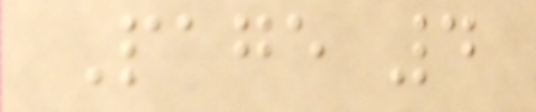Page 4
